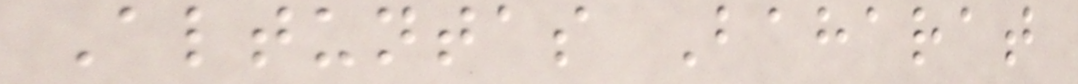Altuntas Baharat
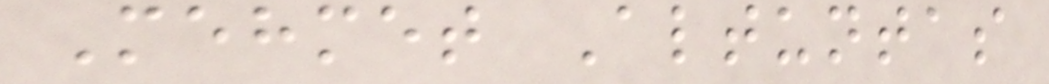Mehmet Altuntas
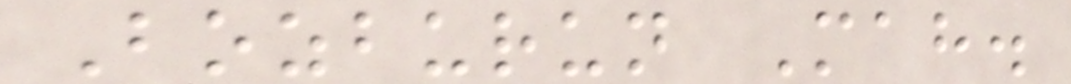Bozburun Mah.
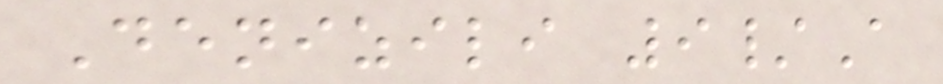Denizili 9/A
